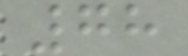78
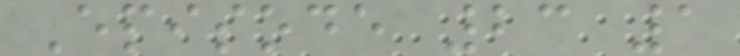Episode 23 1
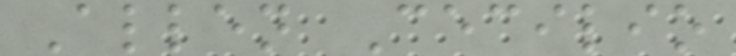Allen Cecilio
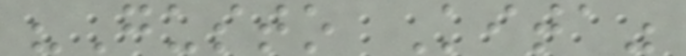"Gusto Kita"
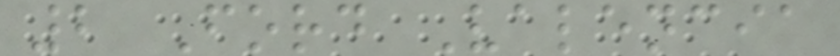2 Ford Valencia
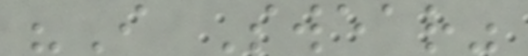"I Swear"
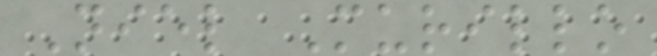Niel Murillo
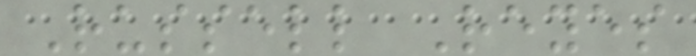Russell Reyes
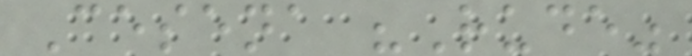Cesena "Rude"
